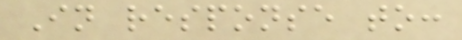In response to:
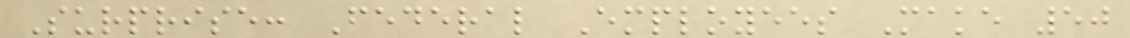Surprise: Federal Employees Make 50
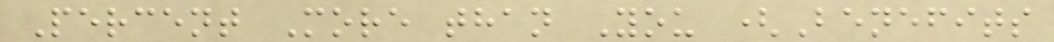Percent More than You (Benefits
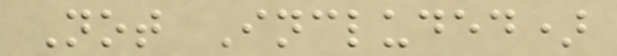Not Included)
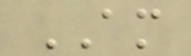AM
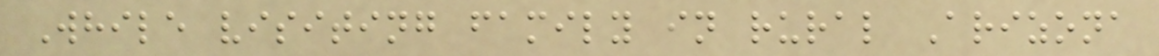While visiting family in rural Arizona
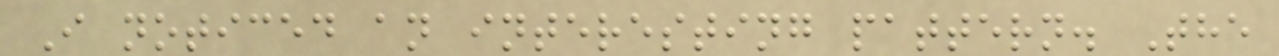I noticed an interesting pattern. The
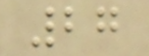27
